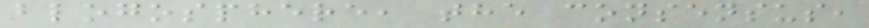blogosphere, the consensus,
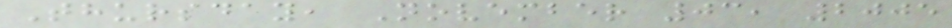Thursday, November 03, 2005
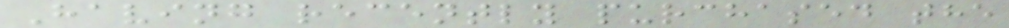Having recently purchased the
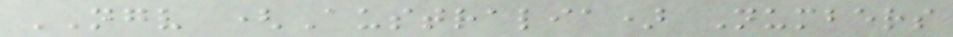NGV (Australia) Numbers
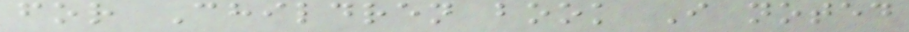for Children book I noted
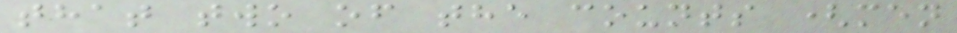that two of the counts (men
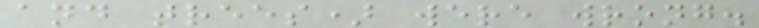and trees) were wrong.
